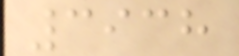3938
